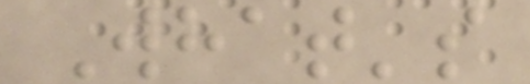What's
